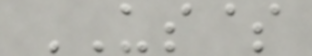US$
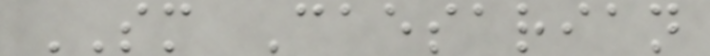SM Caesarian
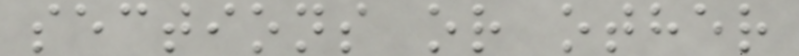sections or other
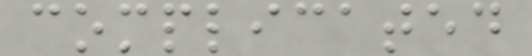complicated
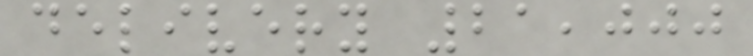delivery 21,000
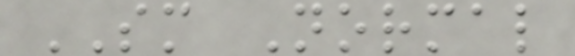SM Normal
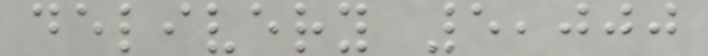delivery 5,000
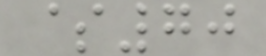$70
